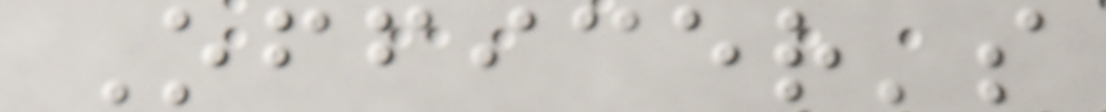Officer's
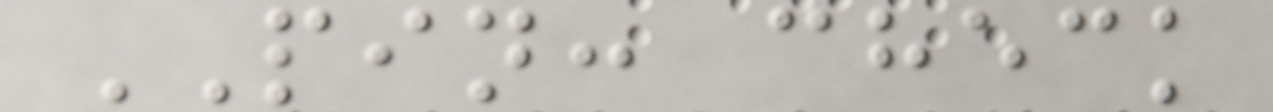PIN: check
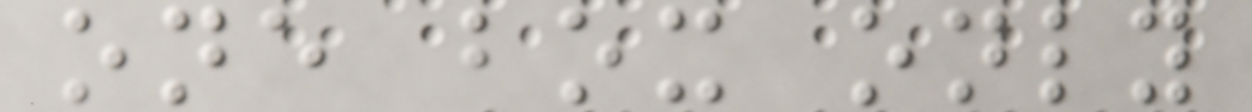one box only
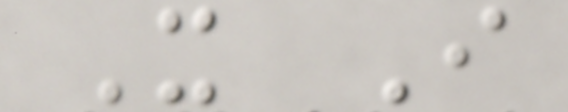X I
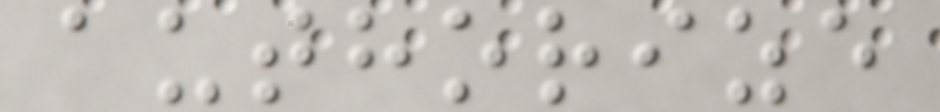authorize
